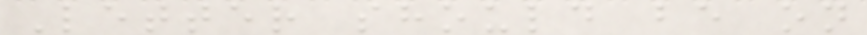Letter should be on
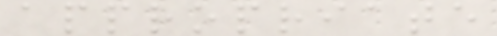appropriate
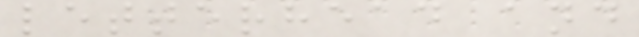letterhead and
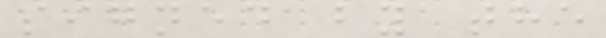signed by the
